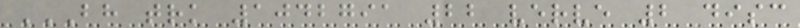BH TRK 1042791 22 VERVE 2 DISC
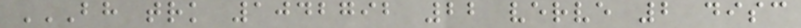BH TRK 1042792 22 VERVE 2 DISC
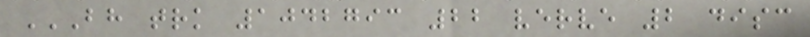BH TRK 1042793 22 VERVE 2 DISC
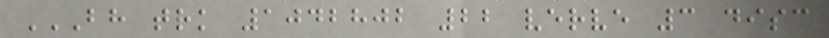BH TRK 1042802 22 VERVE 3 DISC
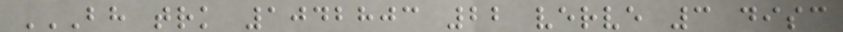BH TRK 1042803 22 VERVE 3 DISC
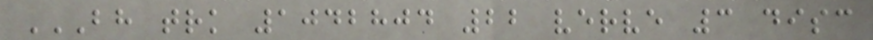BH TRK 1042804 22 VERVE 3 DISC
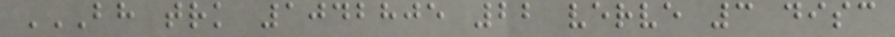BH TRK 1042805 22 VERVE 3 DISC
